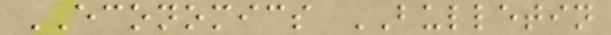ECONOMICS BULLETIN
